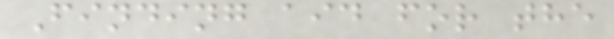Finding aid for the
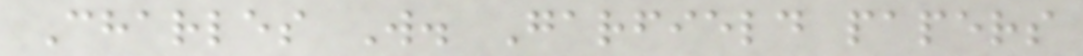Charles W. Garfield papers
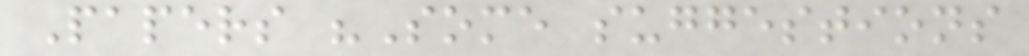Papers "Some suggestions
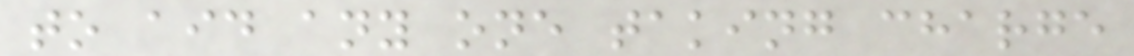to aid any one taking charge
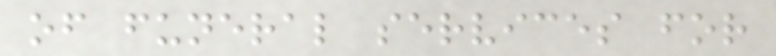of funeral services for
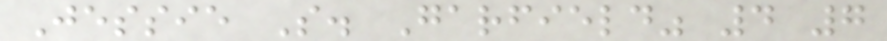Jessie S. Garfield" 4 7
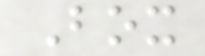Box
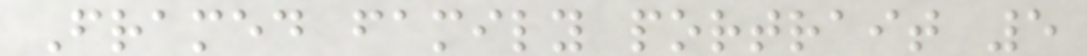Framed family portrait 5
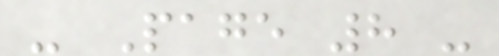- Page 8 -
